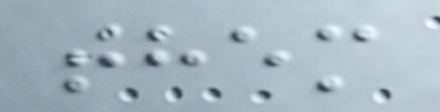them
